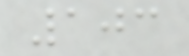103
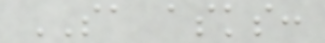SA asks:
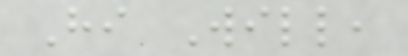Hi Will,
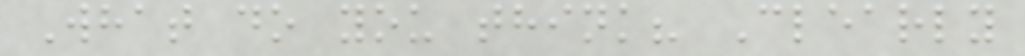What do you think? Clearly
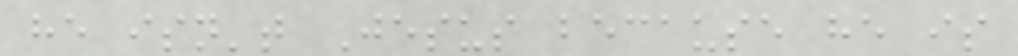he isn't Jesus because he is
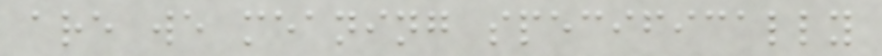are we meaning specifically
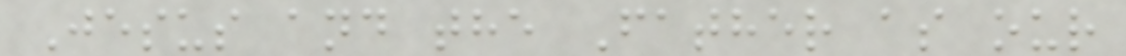Jesus and the Father as our
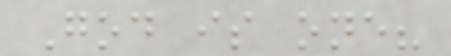God is one?
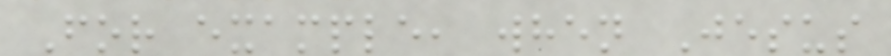For example, when Jesus
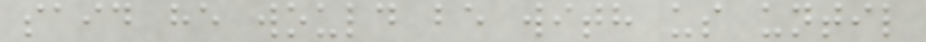said he would be with us until
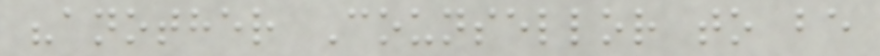"another Counsellor to be
